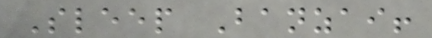Sleep Banzai!
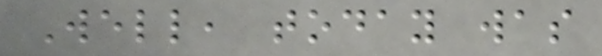Well, today was
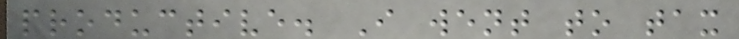productive. I went to tax
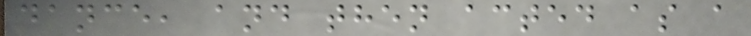dance, and then acted as a
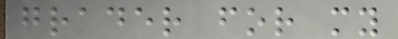grader for my
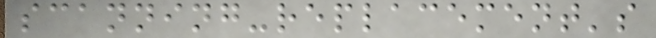scanning-replacement's
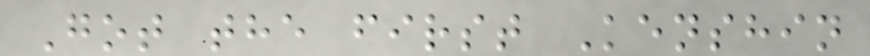Got the first Kenshin
